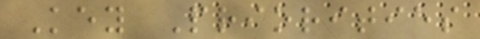Key Priorities
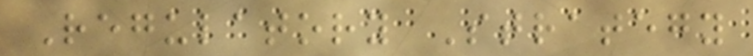Regulatory Strategy
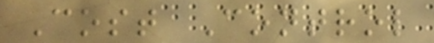Cost Control
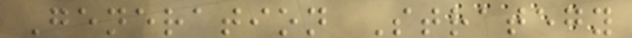Generation Strategy
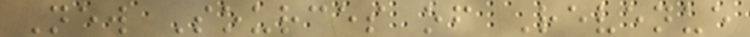New Sources of Revenue
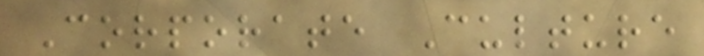Corporate Culture
